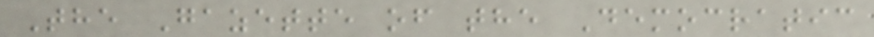The Gazette of the Democratic
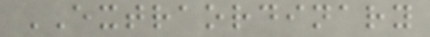EXTRAORDINARY
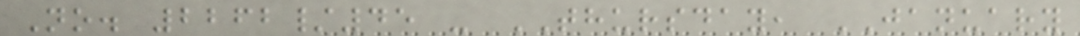No. 2262/45 - THURSDAY, JANUARY
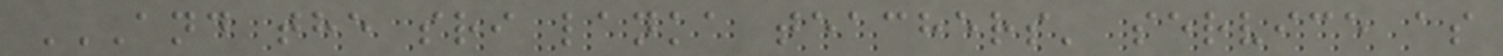AND THE SRI LANKA TEACHERS' SERVICE AS
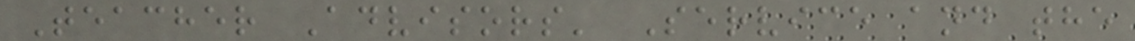Teacher Advisors' Service and the
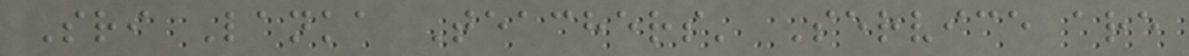Sri Lanka Teachers' Service are
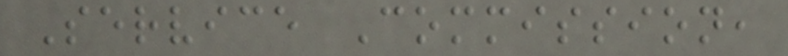Service Commission,
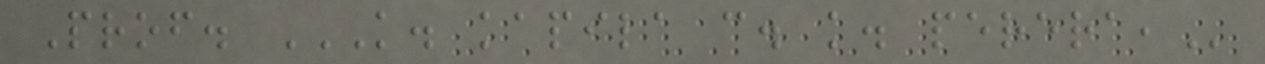Prof. K. KAPILA C. K. PERERA,
